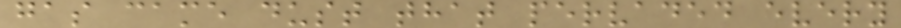gas came dust that pervaded every
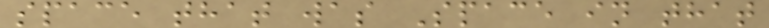space that was Space in that
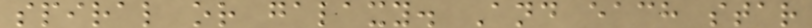spiral or galaxy. And each star
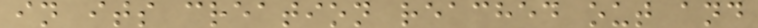in its creation reached out and
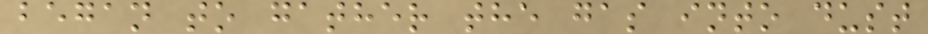began to gather the gas into dust
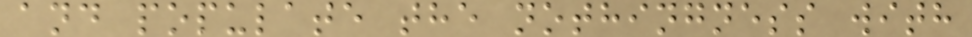and populate the nothingness with
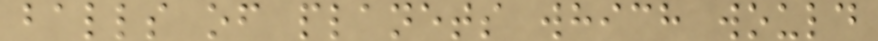balls of planets which would
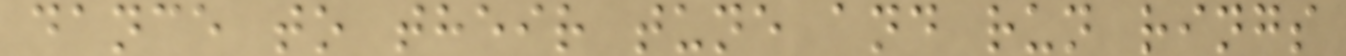dance to their tune and run rings
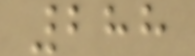288
